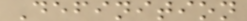Definition
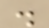.
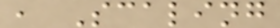, Scaling
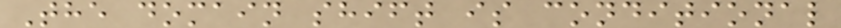The domain shift is conditional
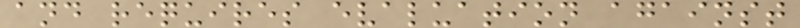and requires evaluation against
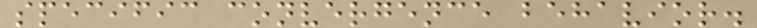specific convergence behavior.
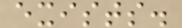exists.
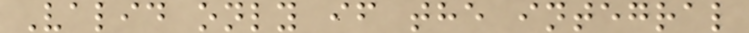Valid only if the integral
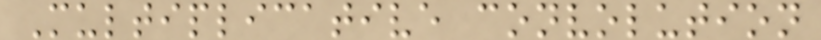Multiplicative convolution
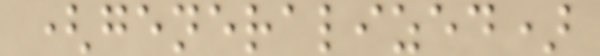(generalized)
